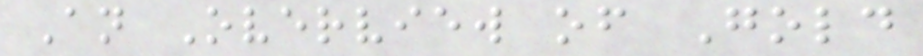An Overview of Gold
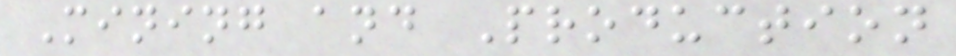Mining and Production
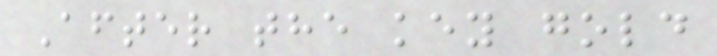After the key gold
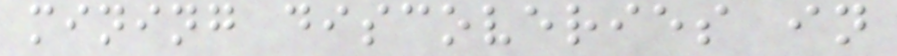mining discoveries in
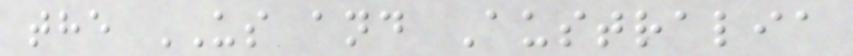the US and Australia
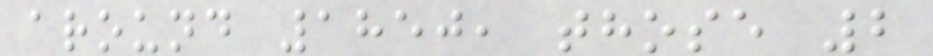around 1850, those 2
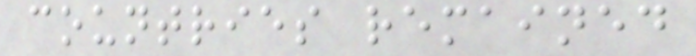countries remained
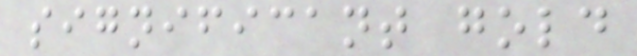significant gold
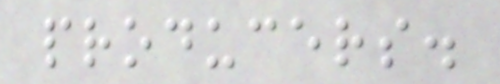producers.
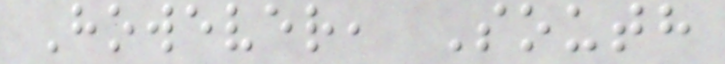However, South
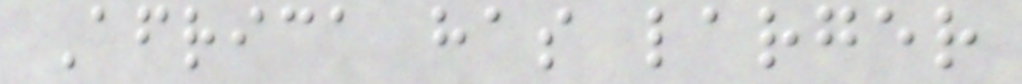Africa has larger
